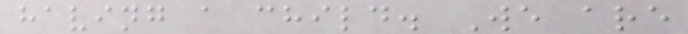having a child. We are
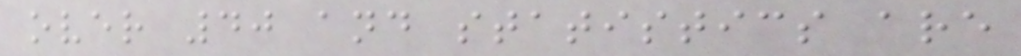over 40 and statistics are
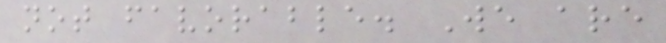not favorable. We are
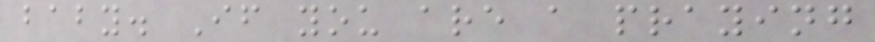baby. If you are a praying
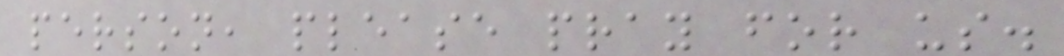person, please pray for us.
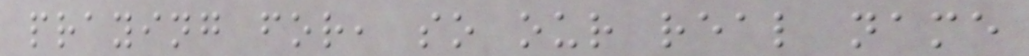praying for, so our real name
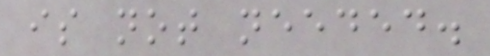is not needed.
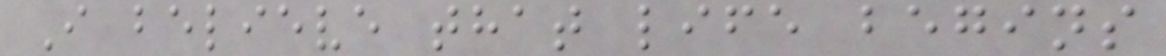I believe that life begins
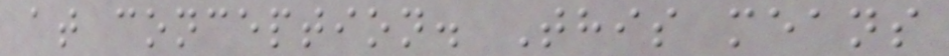at conception. This means
